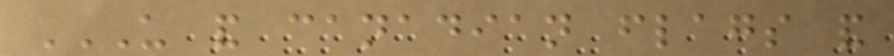US AND CANADIAN FLAGS AND
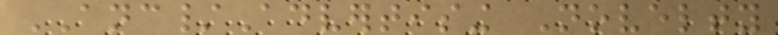ANC/Advertising Novelty
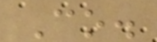Co.
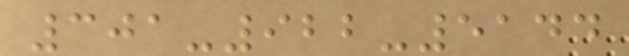301-922-5144
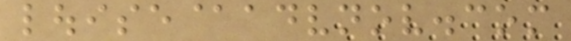louise@advnov.com
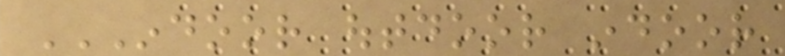INDOOR OUTDOOR INDOOR
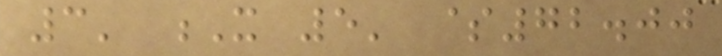3' X 5' $72.00
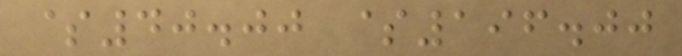$40.00 $196.00
